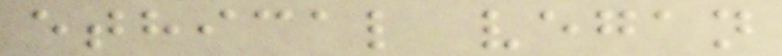ethical vegan
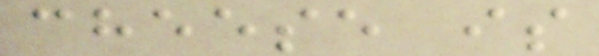cheese is
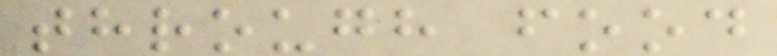through food
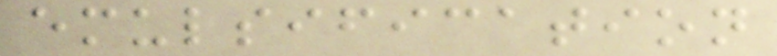emulsification
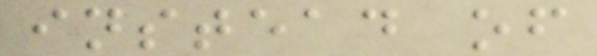instead of
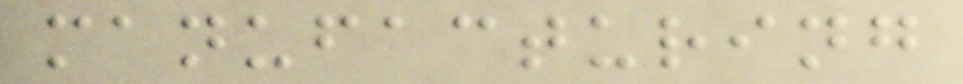manufacturing
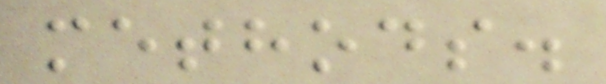methods.
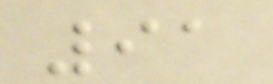91
